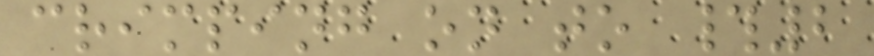crimping on to #2
